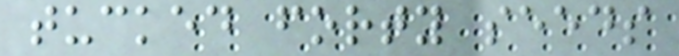tucked forty seeds
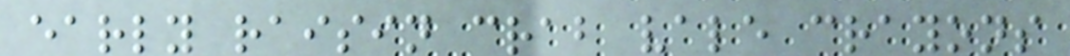early raisin crab vale crayons
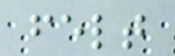felt
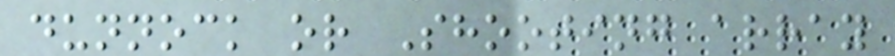dunnock or Shooting array
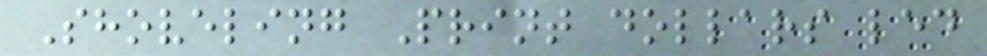Shoveling Print dollars led
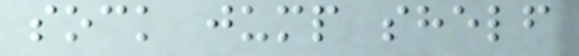sock jump shelf
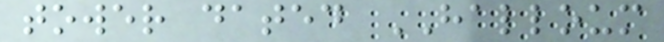tower dated HALLOUM
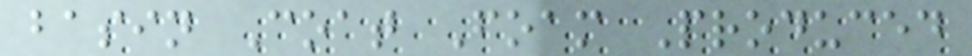basin Coat Foam Produced
